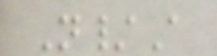N/A
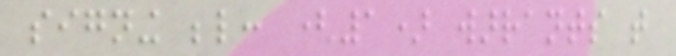signing below: (1) warrants that
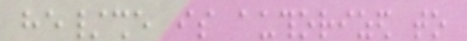he/she is authorized to
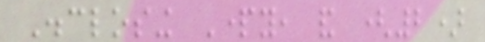Disclosing Party, and (2)
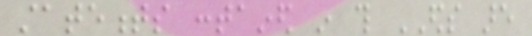statements contained in this EDS are
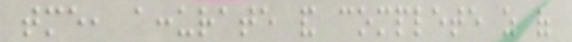tme, accurate and complete as of
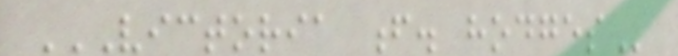VICTORIA F. HODGES
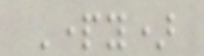Party)
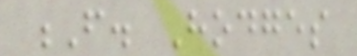F. Hodges
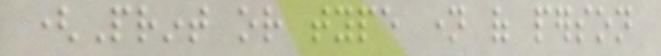(Print or type name of person
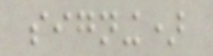signing)
